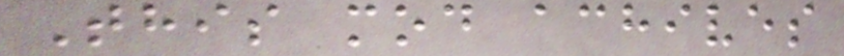This mod achives
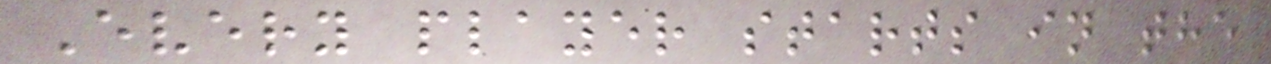Every player starts in the
